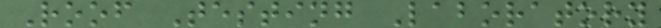Roof Testing Laboratory
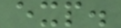exp.
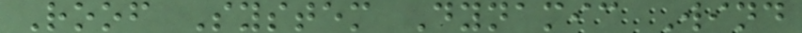Roof System Dynamic Wind
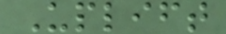Uplift
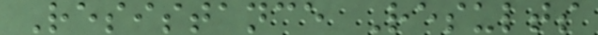Resistance Results
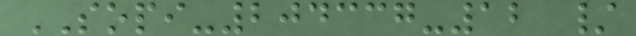SOPI-204337-12 /
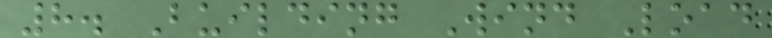8. Building Wind Load
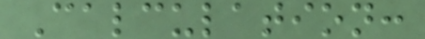Calculation:
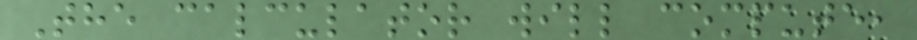The calculator will compute,
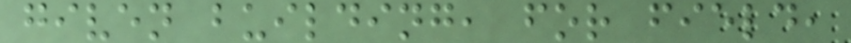given building, for field,
